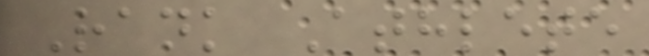Rank Athlete
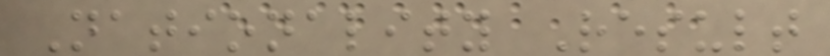Nationality Result
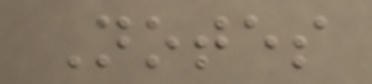Notes
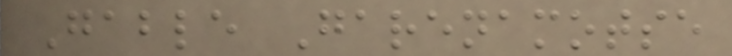Gable Garenamotse
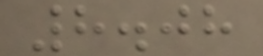8.08
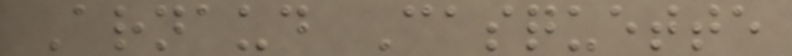Arnaud Casquette
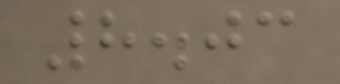8.03
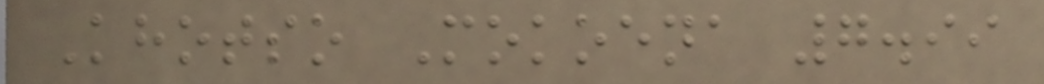Khotso Mokoena 7.99
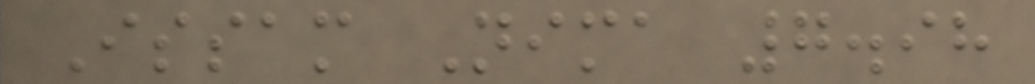Issam Nima 7.98
